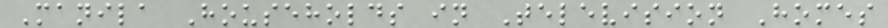Manila Households in Television Homes
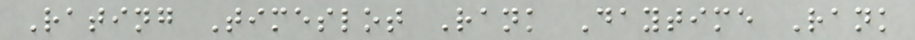Rating Timeslot Rank Daytime Rank
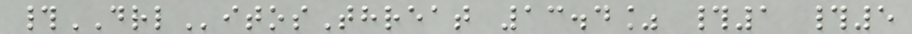#DRLitosThreat 13.4% #1 #5
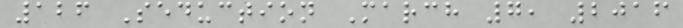126 Seduction March 7, 2016
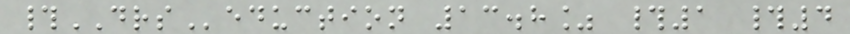#DRSeduction 13.8% #1 #4
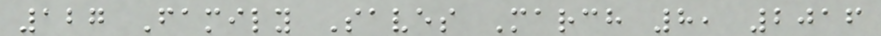127 Family Saves March 8, 2016
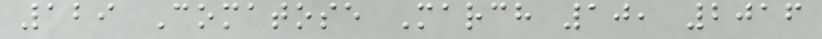129 Comatose March 10, 2016
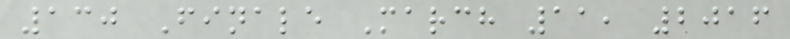130 Finale March 11, 2016
